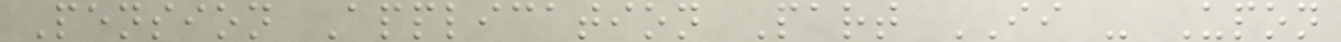Pension Application Part II - Upon
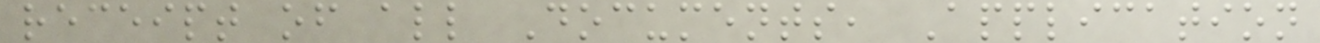receipt of all Documents, Application
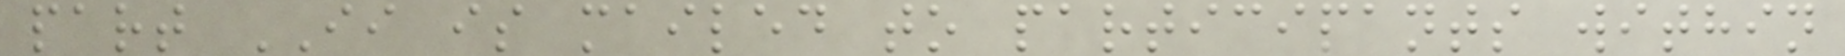part II is mailed to participants within
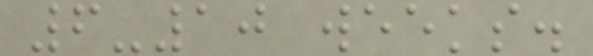6-10 weeks.
